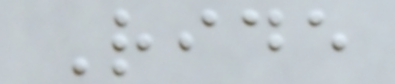Ride
